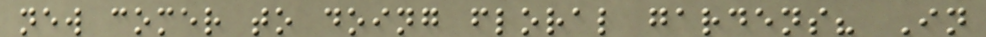new comer to doing floral gardens? In
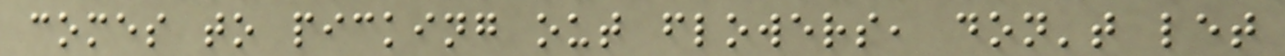comes to picking out flowers, don't let
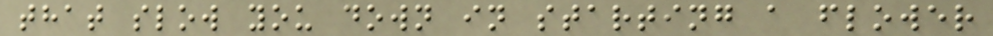that slow you down in starting a flower
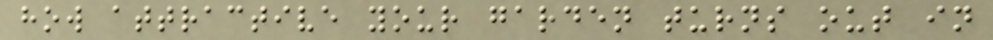how attractive your garden turns out in
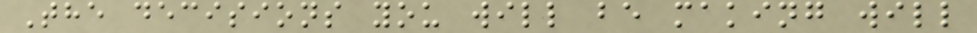The decisions you will be making will
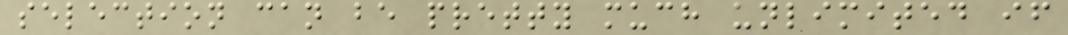selection can be pretty much unlimited if
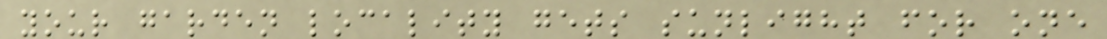your garden locality gets sunlight for one
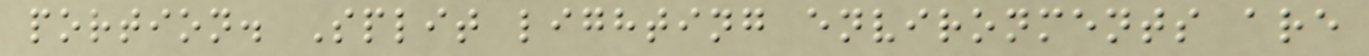portion. Split lighting environments are
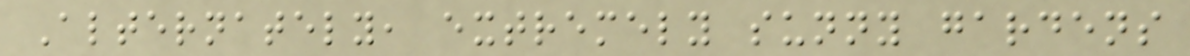Alternately, extremely sunny gardens
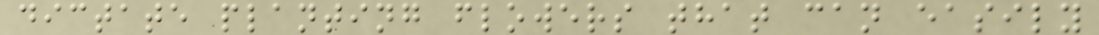dictate planting flowers that can easily
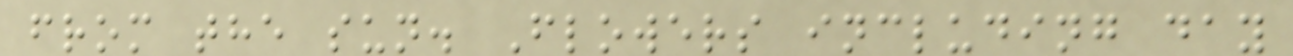from the sun. Flowers including day
